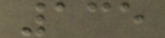135
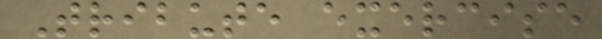Tribute exercise
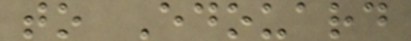to Edouard
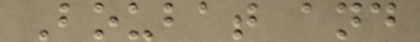Boubat and
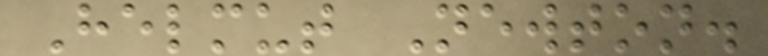Helmut Newton.
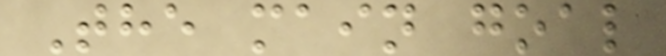The main goal
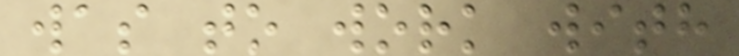was to work with
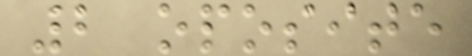2 oposite
